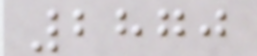2870
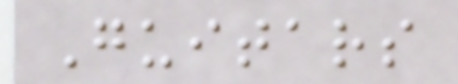Guitars
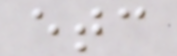etc
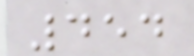454
